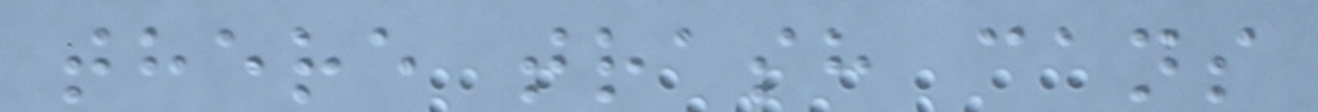there trash cans
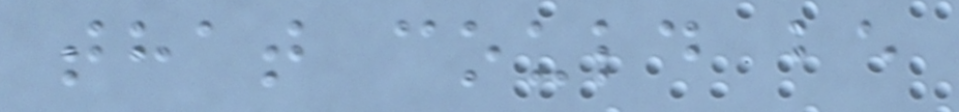that could be
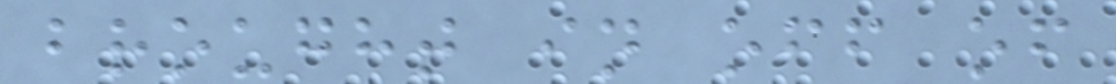brought in off of
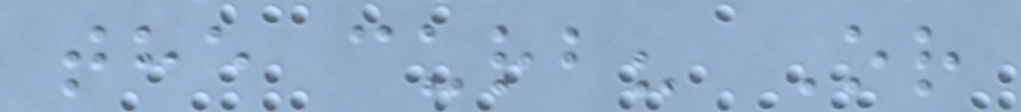the curb? Or
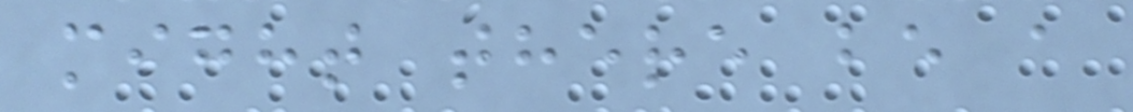might there be a
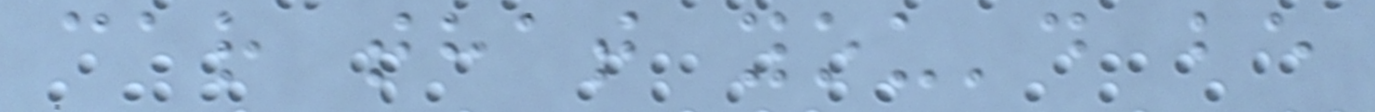car that you'd be
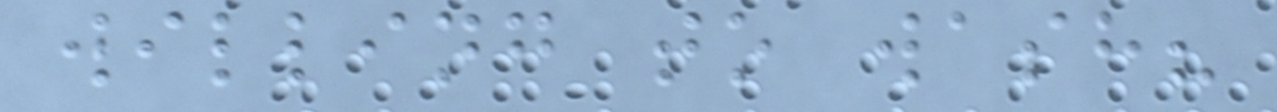willing to wash?
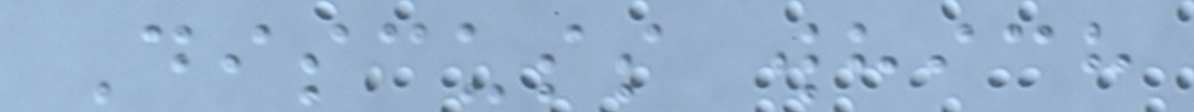Discuss which
